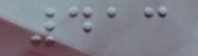413
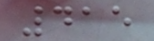415
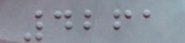4261
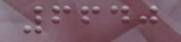6640
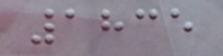1835
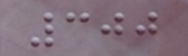300
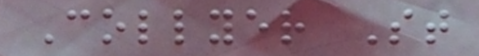Collyer St
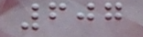607
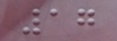17
